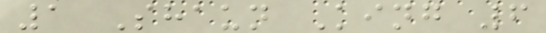1 Shaun King 6
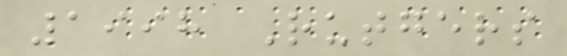1998 Rutgers
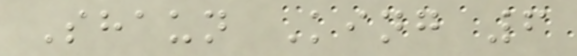Shaun King 6
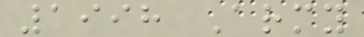1998 Army
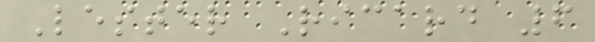Lester Ricard 6
